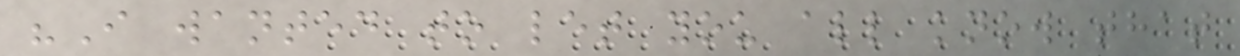"I wanted to let you all know that
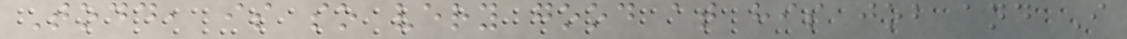Todd, is so very good at his job and I
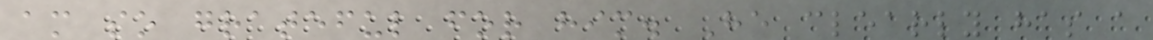am so grateful for him. He clearly has a
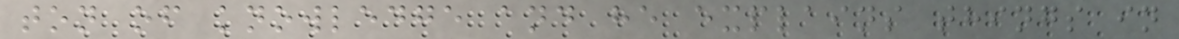ton of knowledge and he explains things in
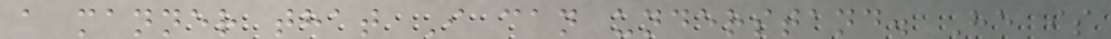a manner that I can understand. He is
